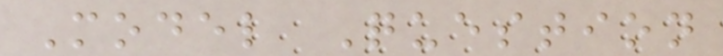Model Question
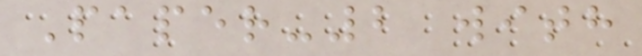Paper-2 with
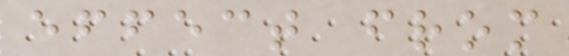effect from
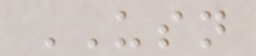USN
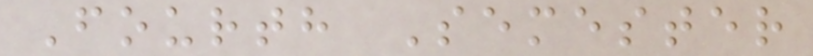Fourth Semester
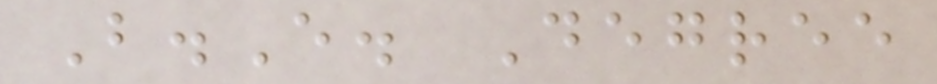B.E. Degree
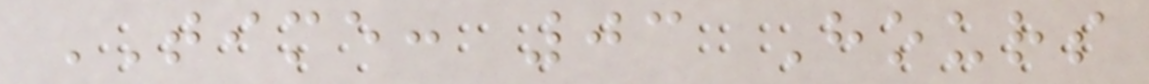TIME: 03 Hours
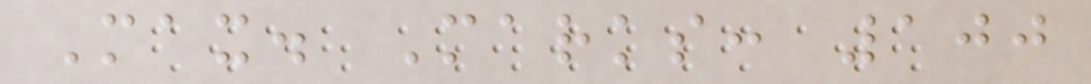Max. Marks: 100
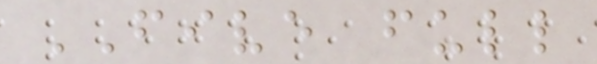FIVE full
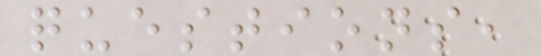questions,
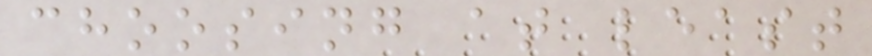choosing at least
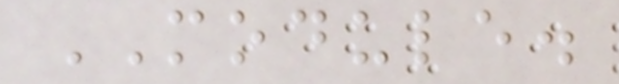MODULE.
